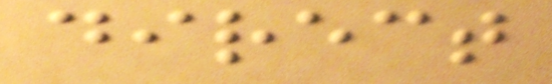direct
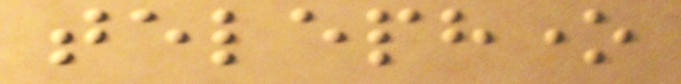telephone
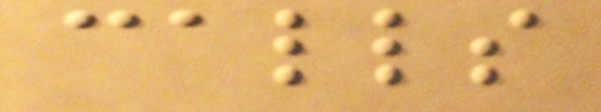calls
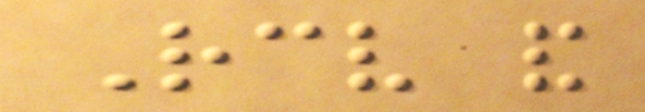Receive and
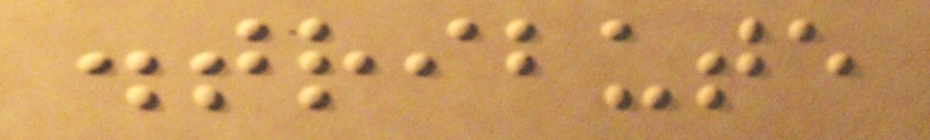distribute
